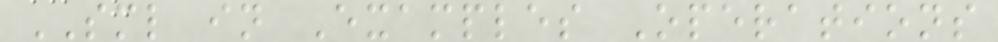SML in Examples Operations
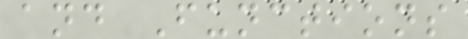and Functions
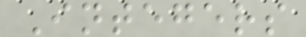Integers
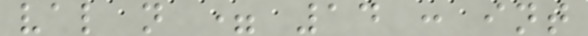val n = 14 : int
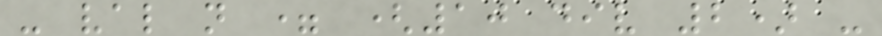- val n = (10 div 2) -
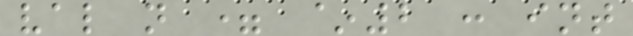val n = ~2 : int
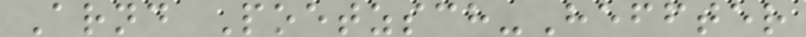Arnd Poetzsch-Heffter
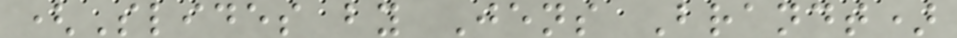(Slides by Jens Brandt)
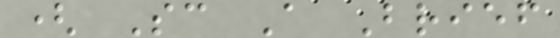( Sc A Brief
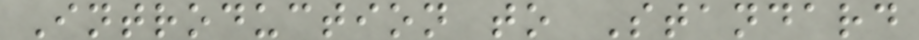Introduction to Standard
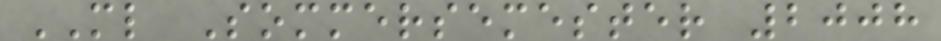ML Sommersemester 2008
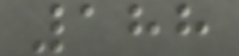188
